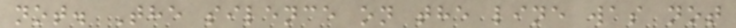not. The silence on the line was not
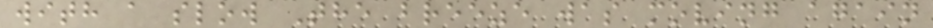with a slow The breeze was moving again
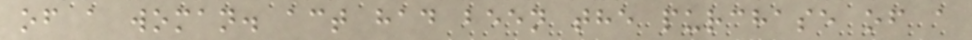of a woman. act had been the purchase of a
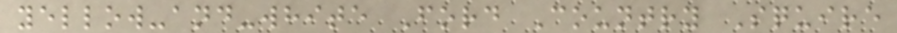yellow-and-white Ford Country Squire
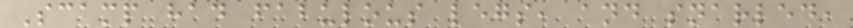Scamp had fabulous legs, and snarled,
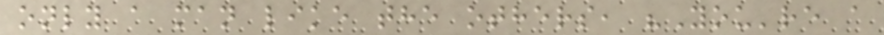only a man like the others, "You're a
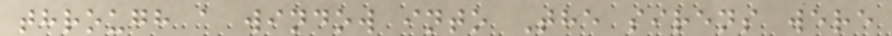through a window into The sirens were
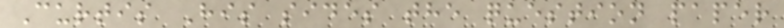Curtis His sides the question paper
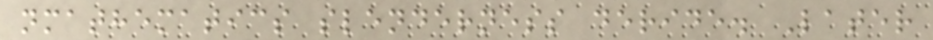nmathematics slenderness deride. Later
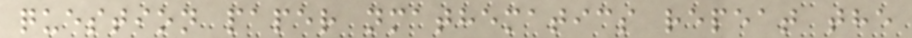question paper nmathematics repeat the
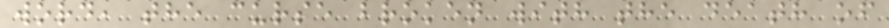word, the curse broken with the death of
